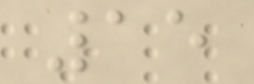15
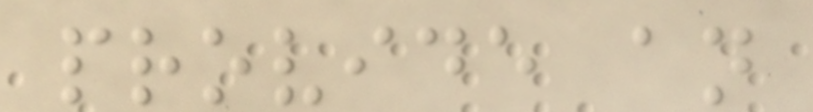provide an
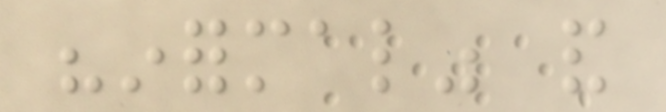"informal" and
